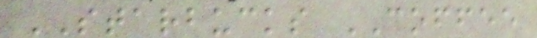STARBUCKS COFFEE
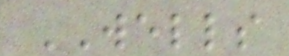WELLS
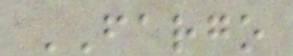FARGO
